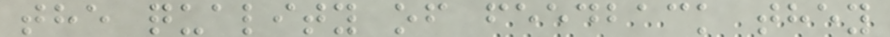the quality of feedback they
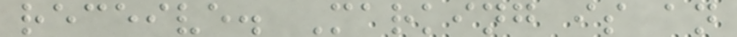receive. Marking is an
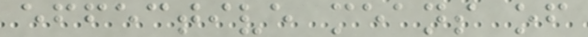effective means of
